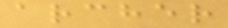archer
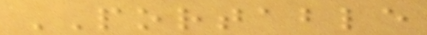PORTABLE
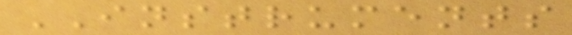INSTRUMENTS
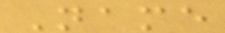Name
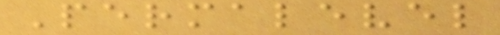Permalevel
